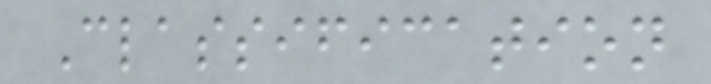Classification
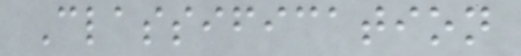Classification
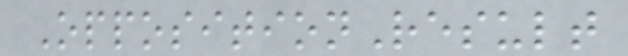OppositionResult
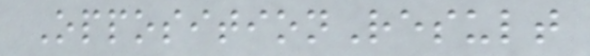OppositionResult
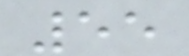55
